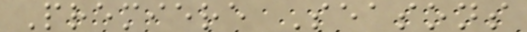Premiere Seasons
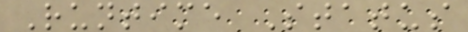Runtime Status
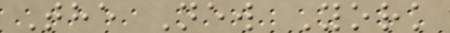The New York
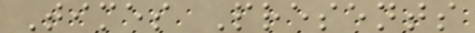Times Presents
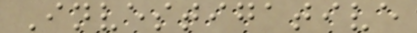Investigative
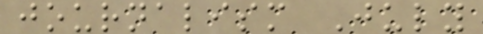journalism July
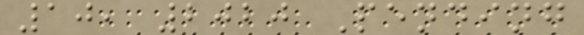10, 2020 Pending
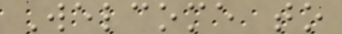Welcome to
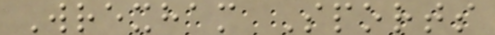Wrexham Sports
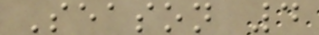Season 4
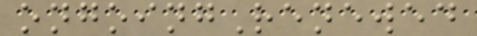ongoingRenewed
